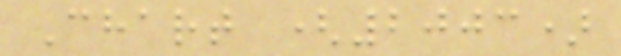Chart (2003)
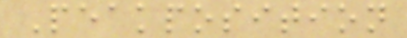Peakposition
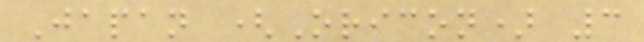Japan (Oricon) 3
